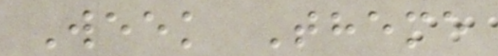Week Theme
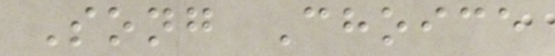Song Choice
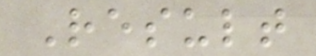Result
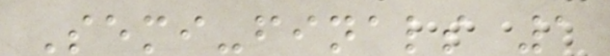Semi-finals 1
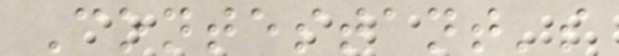Contestant's
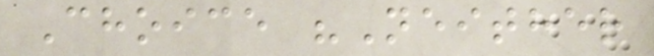Choice "Neither
